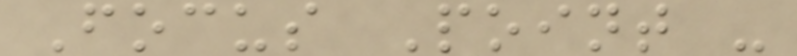Focus Point -
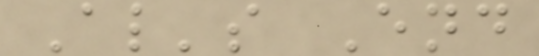Al's End
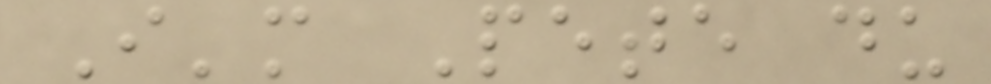I'm Pete du
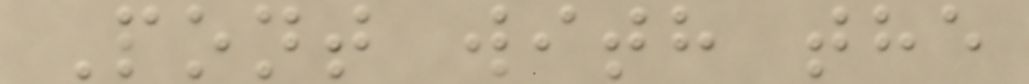Pont with the
